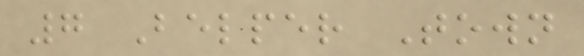7 Belper Town
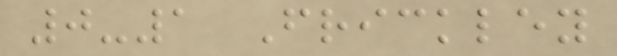0-1 Frickley
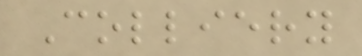Colliery
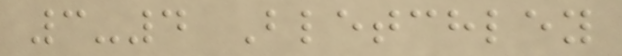3-4 Bletchley
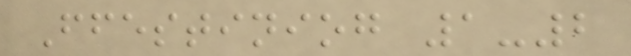Ffestiniog 1-2
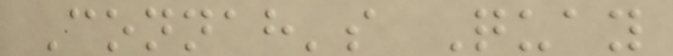Connah's Quay
